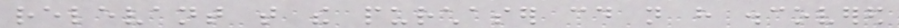relevant that the purchaser could not have discovered
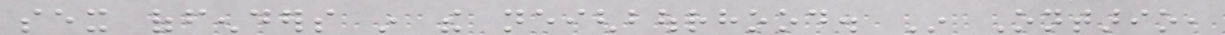sex offenders in the neighbourhood. In Ontario,
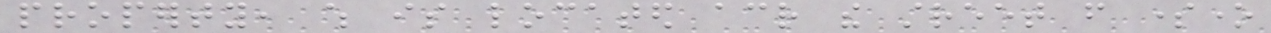property, which is located across the street from someone
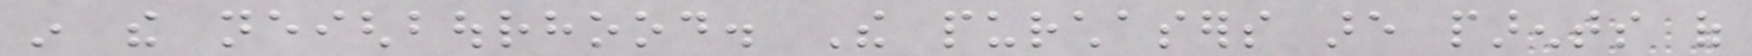in the neighbourhood. The purchasers are parents of
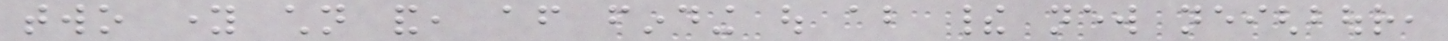two young children and, after finding out about their new neighbour,
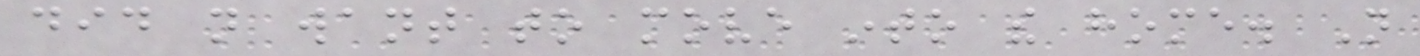did not want to move into the home. Not
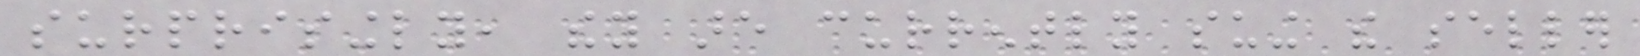surprisingly, they are currently suing the seller
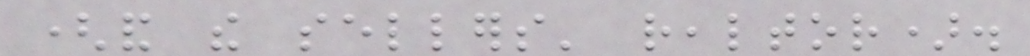(and the sellers' realtor).
